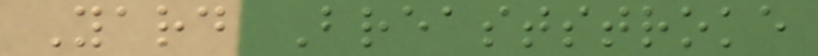Yard Breaststroke
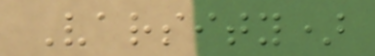Varsity)
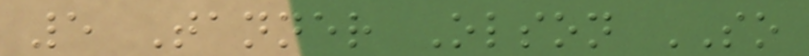5 Tanner Olson SO
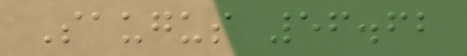Saugus 56.62
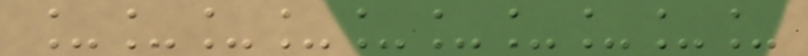__________
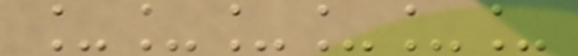______
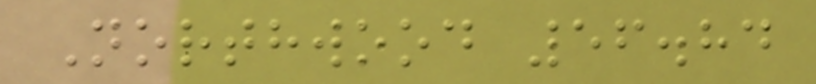Northwood 56.84
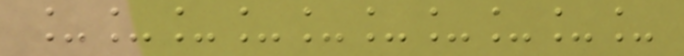__________
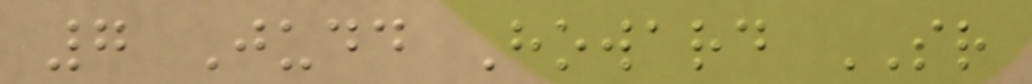7 Judd Howard SR
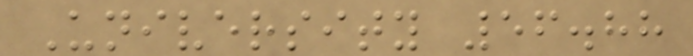University 56.88
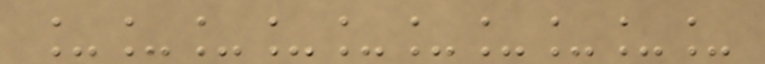__________
